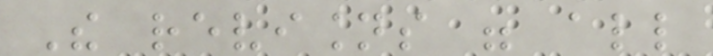The revisions were all
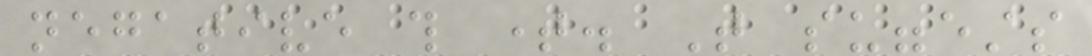negative this time. That suggests
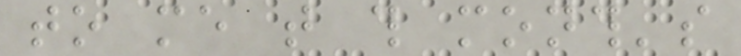to me that this month's
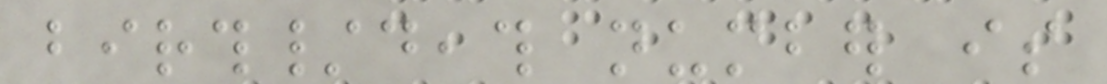birth/death number is
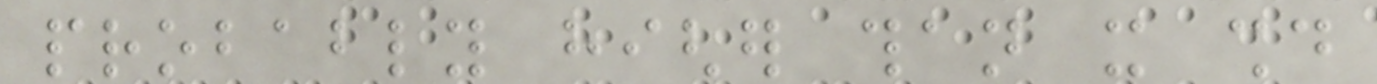probably higher than it should
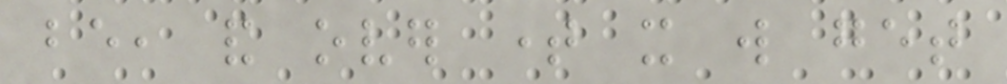be, and over time it will get
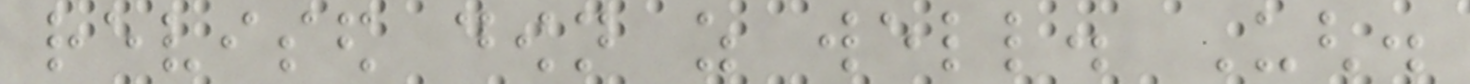revised down as well. Ugh.
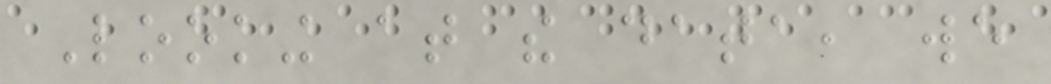Looking at the data, we
